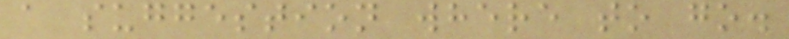a suggestion where to go.
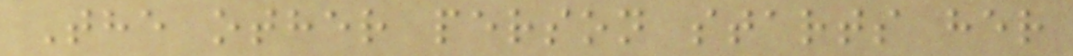The other person starts her
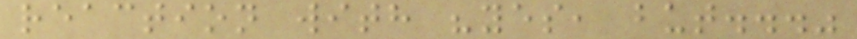reaction with "yes, but..."
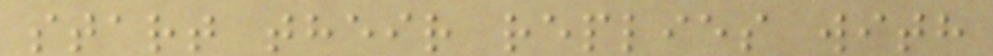start their replies with
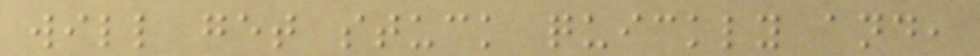will get stuck quickly and,
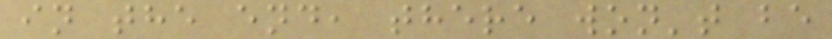in the end, there won't be
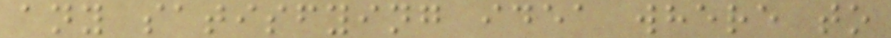any satisfying idea where to
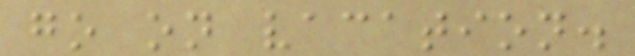go on vacation.
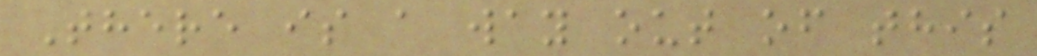There is a way out of this
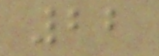22
